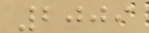2009
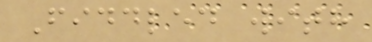Fiddled with
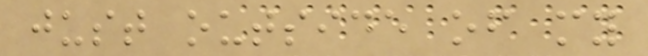just outside of my
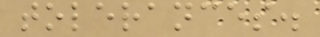tolerances.
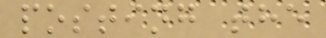posting the
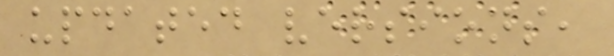updated versions,
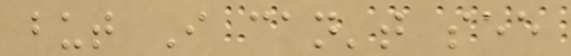but I can't see
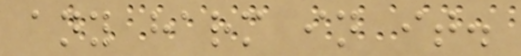any harm in it.
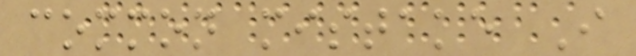common mistake I
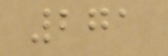271
